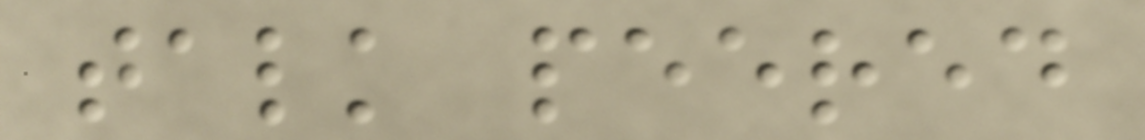talk peered
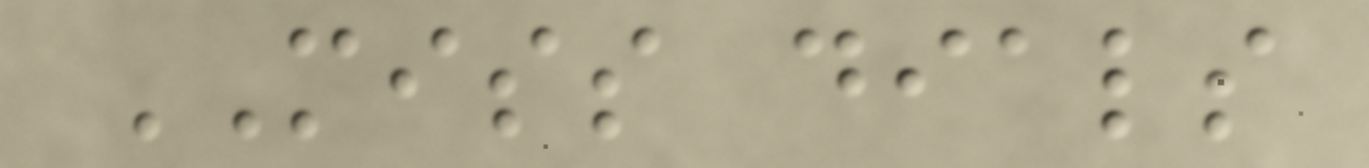MISS dials
